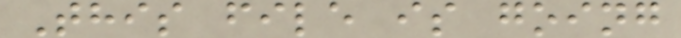This file is going
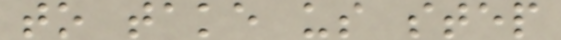to take us step
